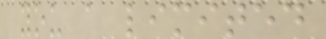you a limited
